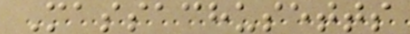Massachusetts
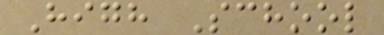High School
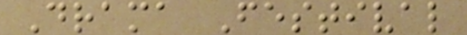Drama Festival
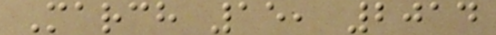March 15, 2014
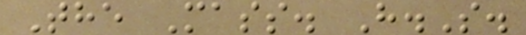The Mass. H.S.
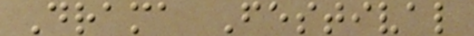Drama Festival
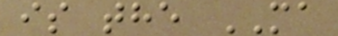is the MA
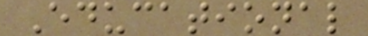Educational
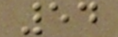54
